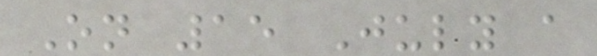On 15 July a
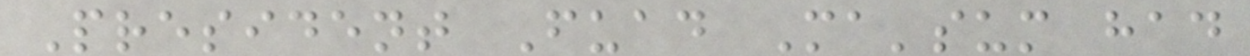President Fuad Ma'sum had
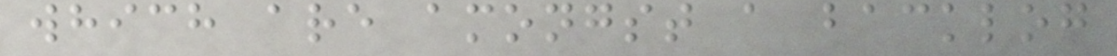which are amongst a backlog
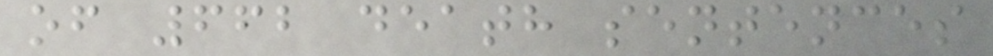of 662 death sentences
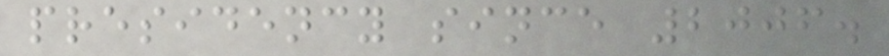presidency since 2006.
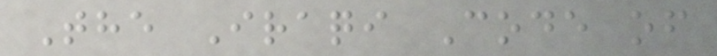The Iraqi Code of
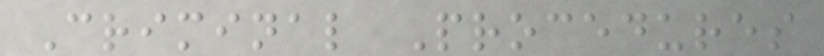Criminal Procedures
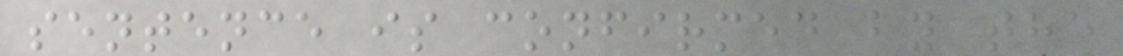sentence is confirmed by the
